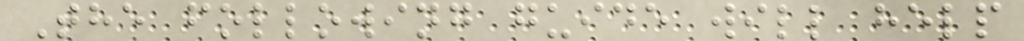The following guide will help
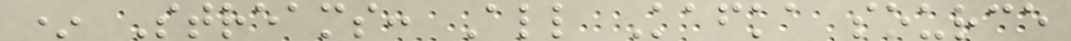* Streams: All Kafka source
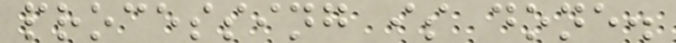processing is done.
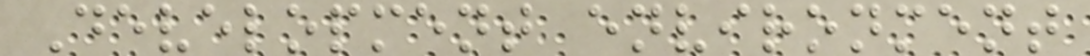Development environment
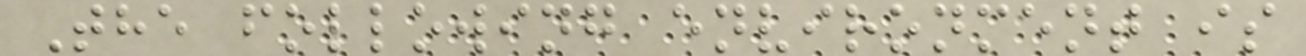The following environment is
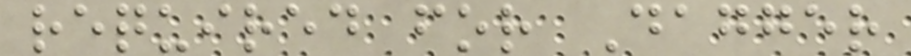required for Dagger
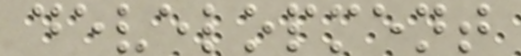development
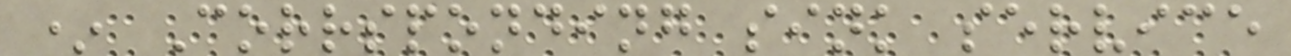* Corrsponding sink service
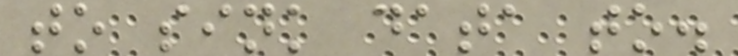to sink data to.
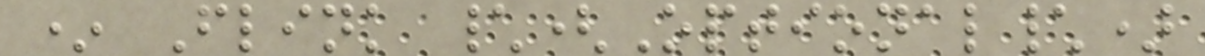* Flink \(Optional\)
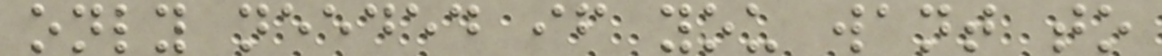only needed if you want to
